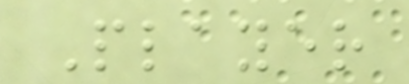Player
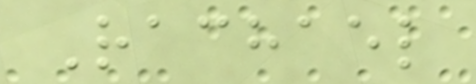Rachael
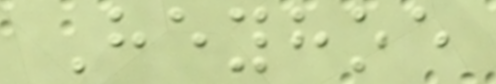Heyhoe
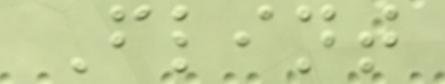Flint
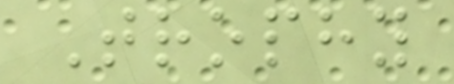Trophy
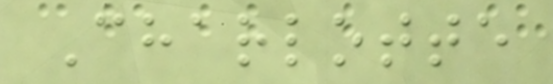Charlotte
